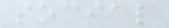social
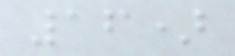16)
